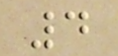4
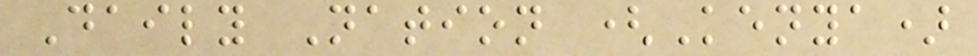Daily Nation (Kenya)
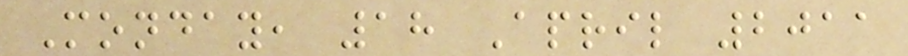Monday, 18 April 2011
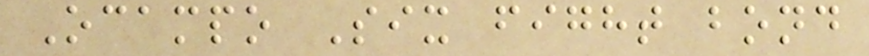Ocampo Six fight bond
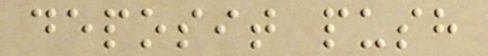deposit push
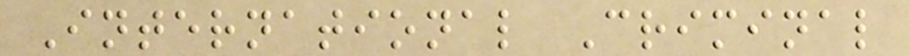International Criminal
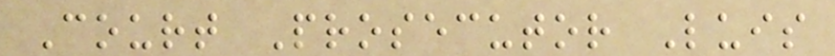Court Prosecutor Luis
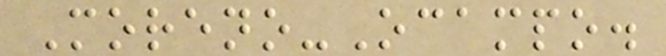Moreno-Ocampo.
